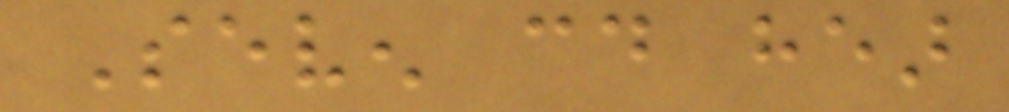Seven could hear
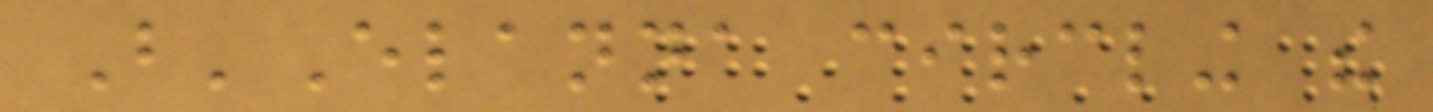B'Elanna circling the
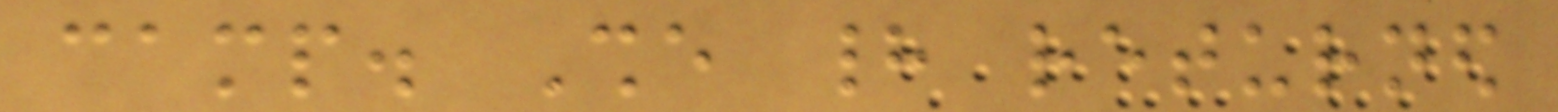camp. She had returned
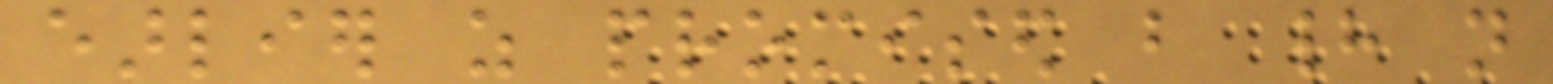earlier as promised but had not
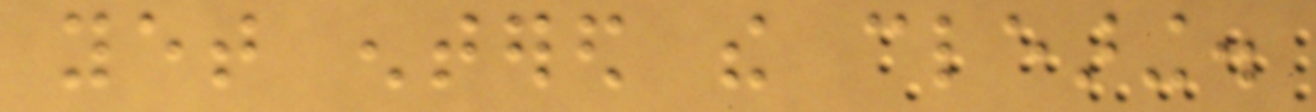yet entered the clearing.
